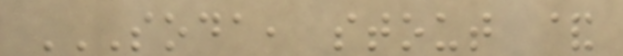SODA, STOUT &
